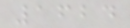1624
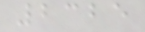2325
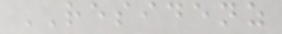RESIDENZ
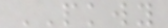PKWY
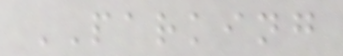PARKING
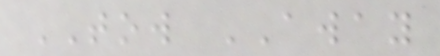TOW AWAY
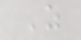Z
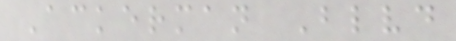Ackerman Blvd
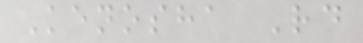Kenosha Rd
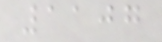1107
